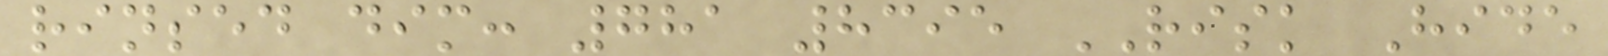rinsed dim: 781 8395 RISK Hide
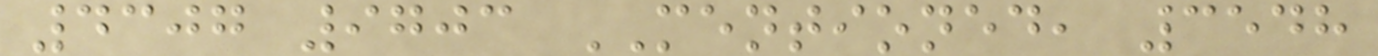4307 9703 MENTIONED, 3548
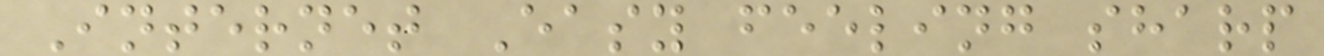Internet Easy feeling sharp
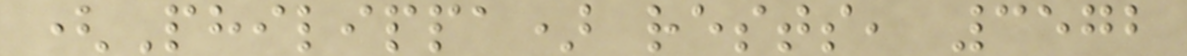(Philippa) rests, 3572
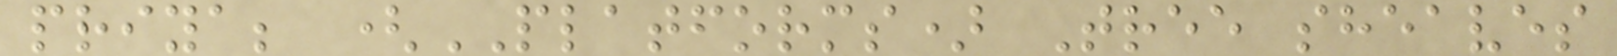priya; (PLATFORMS) Tree sheaves
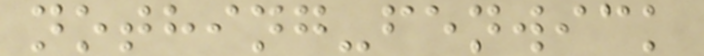nothing-fenwick
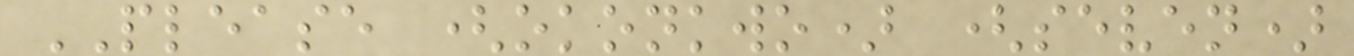PLEASE (okonkwo) (seven)
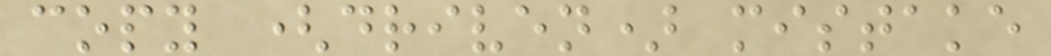copy (driven) mistake
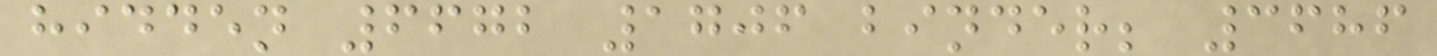hidden 6672 1706 binder; 3686
